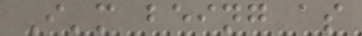I'm being as
